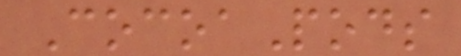CocoaPods
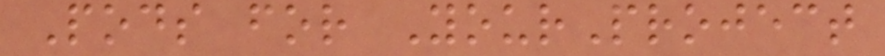Pods for YourProject
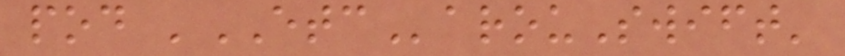pod 'ETCarouSwift'
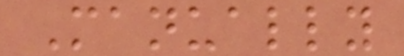Manually
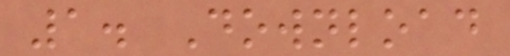1. Download
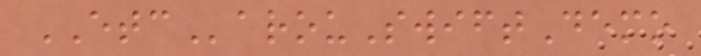ETCarouSwiftDemo
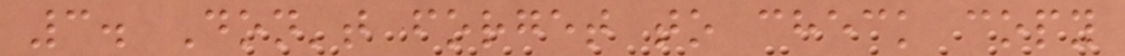3. Don't forget to check copy
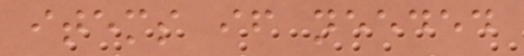items if needed
